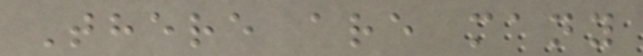There are many
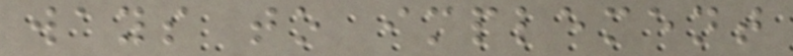ways to implement
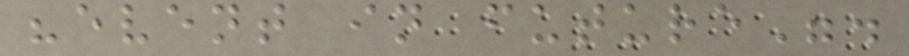"event in future".
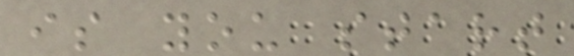is you start
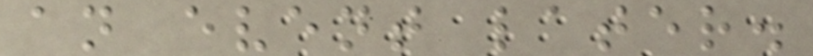an event later.
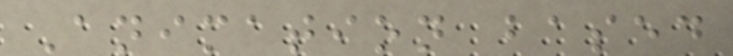Animation based
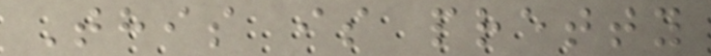This is pretty
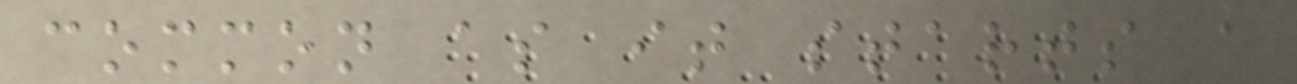common as it starts a
